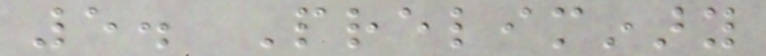5. Preliminary
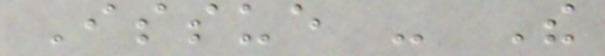Issue - The
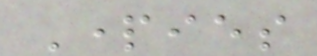Parties
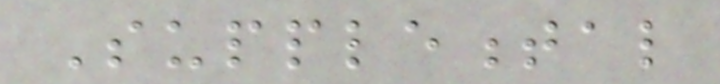Supplemental
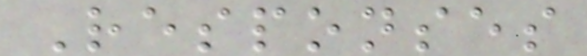Responses
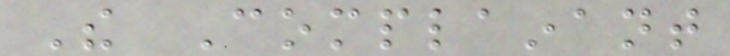The Complainant
